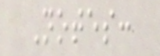Notes:
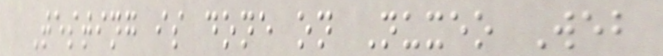Testing is done on Nuxeo Web
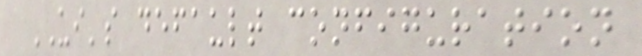UI's default configuration
